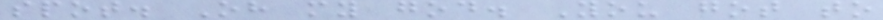spot. Oh my god. You got to
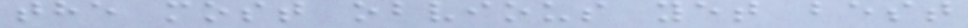the most obvious yet best
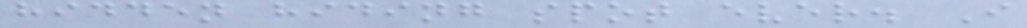hidden hiding spot ever. I
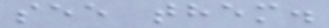see them.
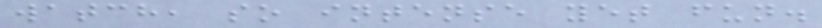watch, so intense yet fun.
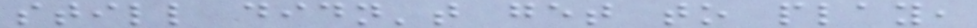still didn't get to play,
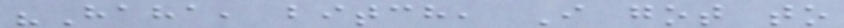"Haha, bitch, I got to
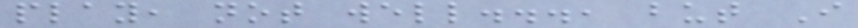play, not well..., but I
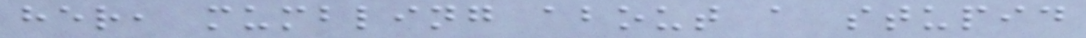her, mumbling about a stupid
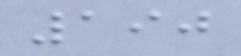190
